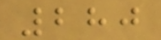280
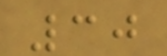30
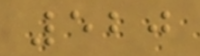520
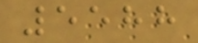5588
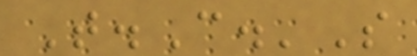T.C.'S
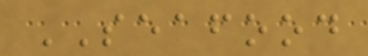SEAFOOD
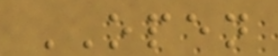OPEN
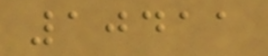10411
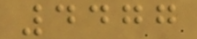4477
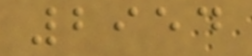2954
